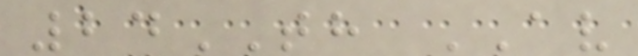24TH AV
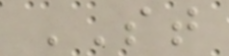ST
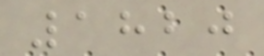1820
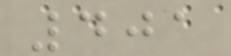401
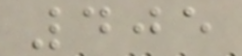405
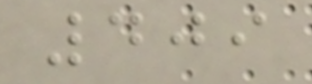409
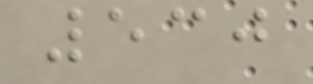530
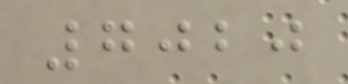7020
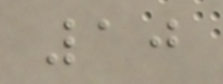10
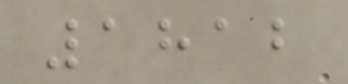1812
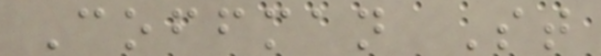Coffman St
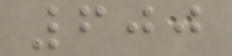600
